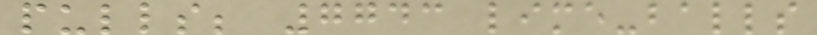pulls; 7743 lime-balls
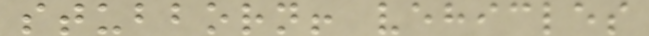stubborn! vehicles
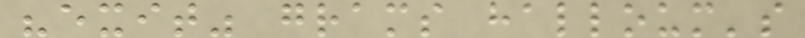"exit" grams halloum's
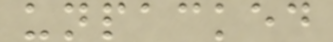unpacked
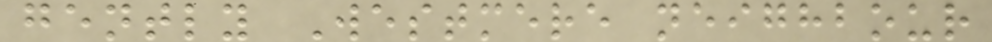gently Westmere neighbour
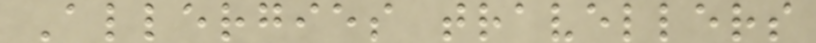Allergies travellers
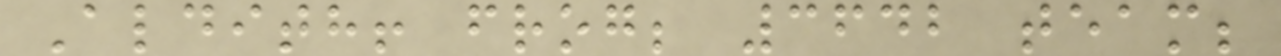Aldith! frog; 3642 team;
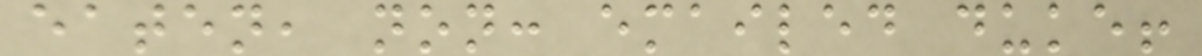eaten, non: emailed duke!
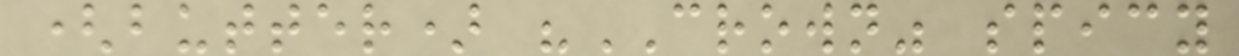(butter) "CROWN" spicy
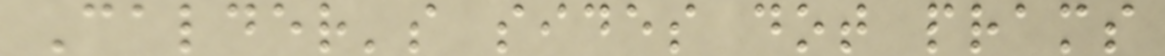Calder's sides dot prams
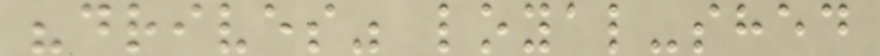"drives" loyal-shed
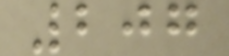207
